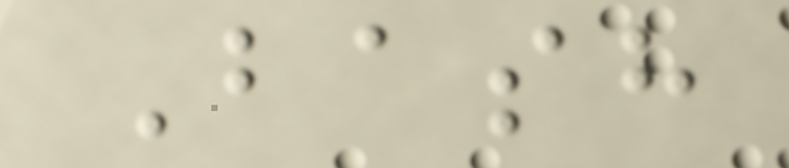Bash
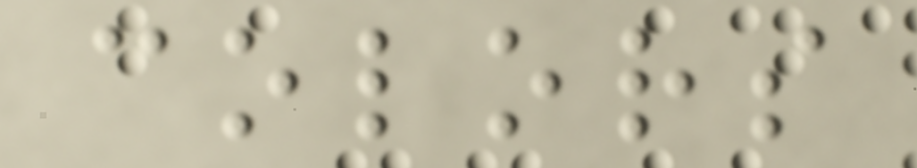colors
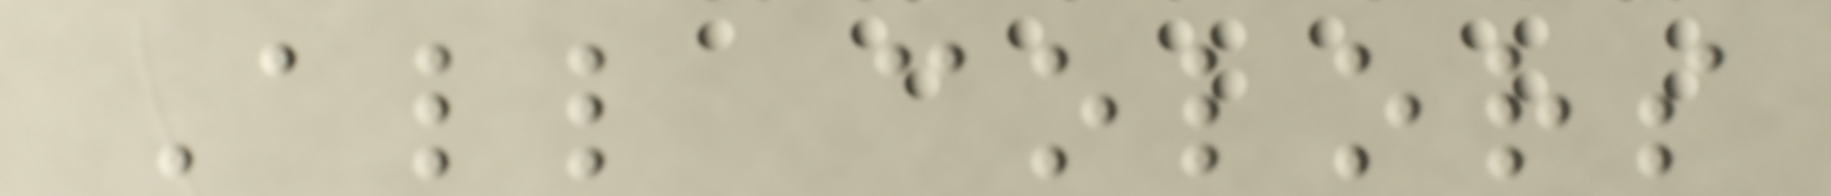All colors
